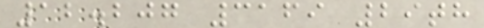12.207 3169 29th
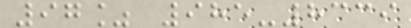97% 985-8339
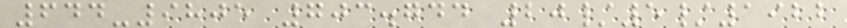644-9805 703.744 20/5/1922
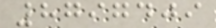8797409
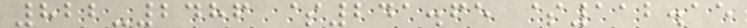822-2486 $241.65 $112.15
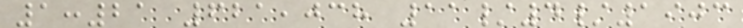1:21 621,038 11/4/1903
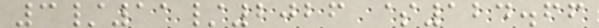3/11/2026 $124.66
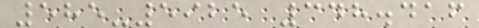585-5925 348.416
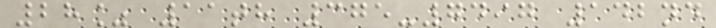28% 11th 375-7497 142nd
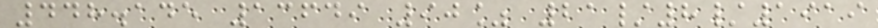448.145 13649 90% 21/8/1919
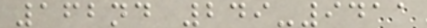162nd 249-9411
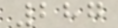287
